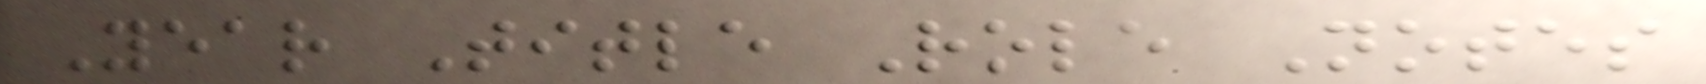Year Title Role Notes
